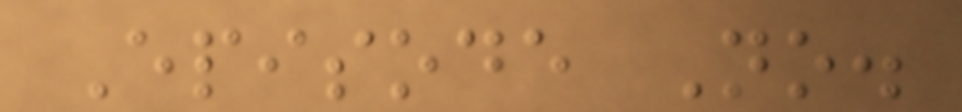Episode No.
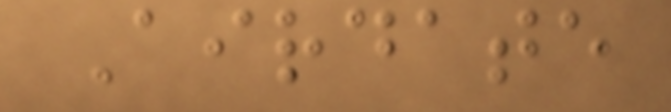Airdate
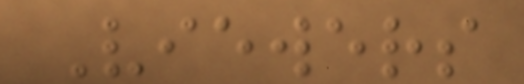Viewers
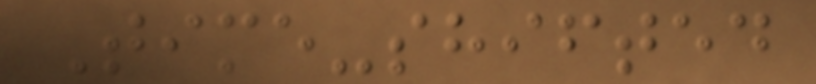Time-shifted
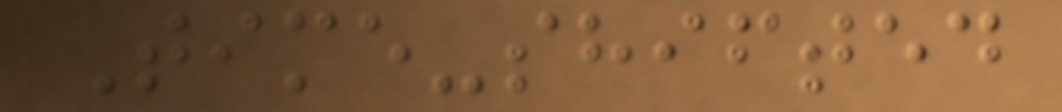Time-shifted
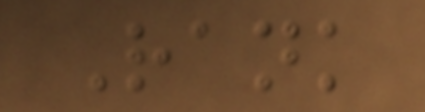Rank
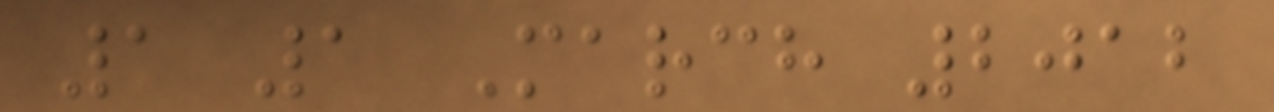1 1 March 2012
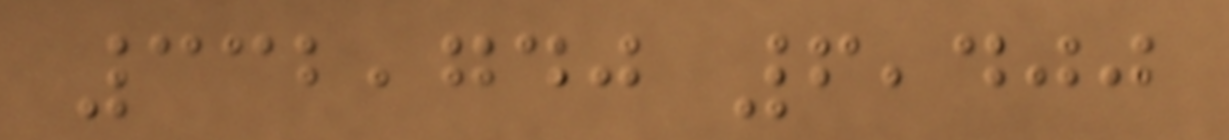332,740 6,400
